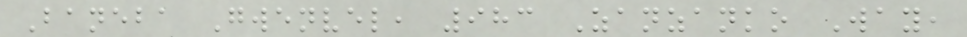Baneba Gwenvel, 983 Zanzanko Way,
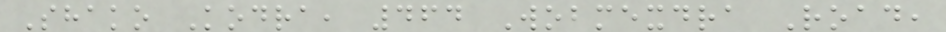Shako Kodra, 464 Wobmexdra Road,
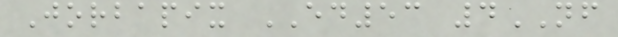Jorbapix ED53 4NF
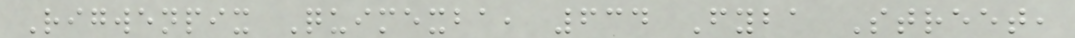Rigwenpix Quimexba, 634 Fyba Street,
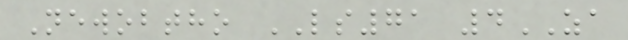Newobtho LS71 4ZA
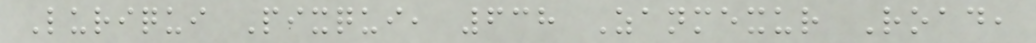Luriqui Pixqui, 638 Zanmexur Road,
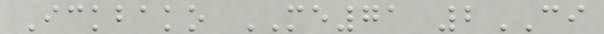Ickbako ME71 2CI
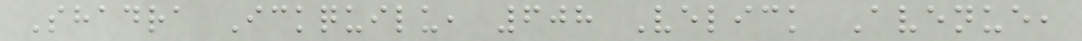Shadra Ickquilu, 608 Velick Avenue,
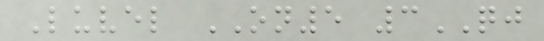Luvel ON5 3QJ
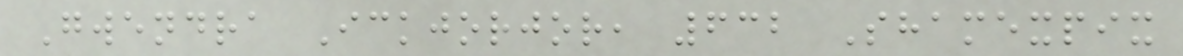Gwendra Ickjorjor, 632 Shamexpix
